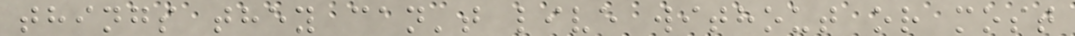things they can't live without or most
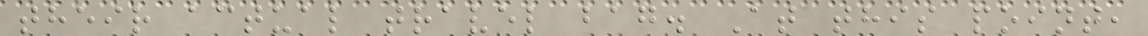their actual travel bag. At this point,
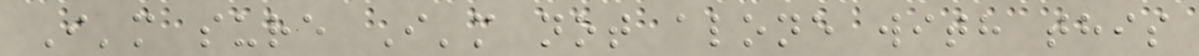I'm sure I'm not alone with this
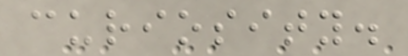curiosity.
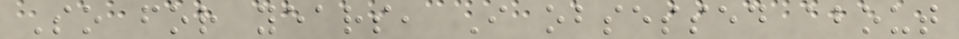So for years, I obsessed about
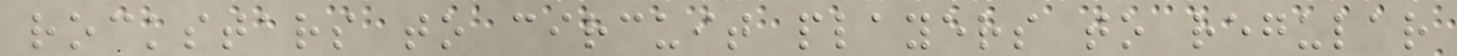rockstars to circuit players to regular
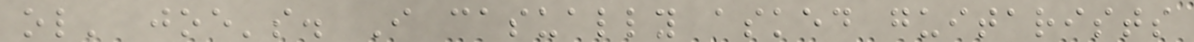ol' joe's. I casually asked guitarists
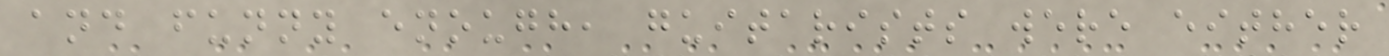and funny enough, guitarists were either
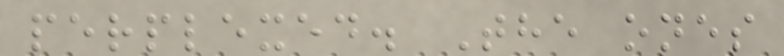perplexed. The ones
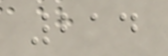214
